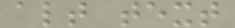alt text
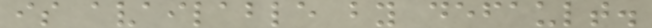is available by default.
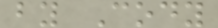by Cody
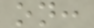on:
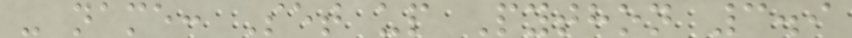- name: Set up Python 3.9
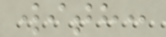with:
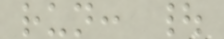run: |
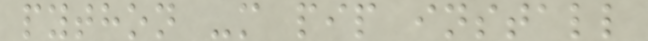python -m pip install
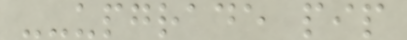--upgrade pip
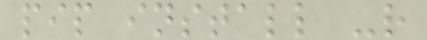pip install -r
